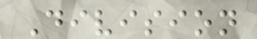Division
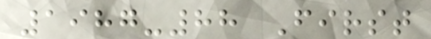1987-88 First
